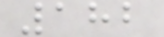182
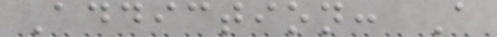Addiction: A
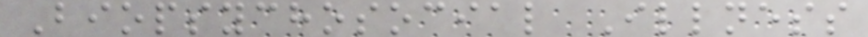Biopsychosocial Illness
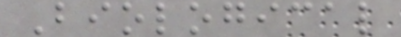Biological
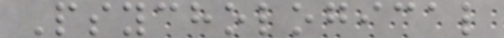Psychological
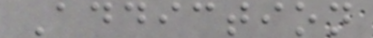Addiction
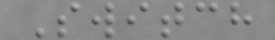Switch
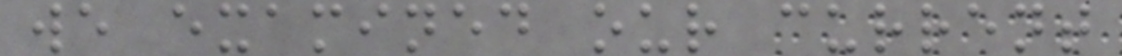we examined our current
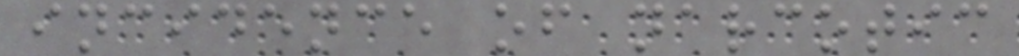incidence of narcotic
